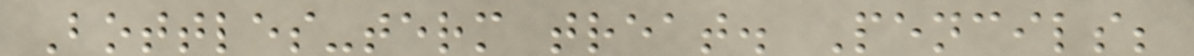Bottles-term treat. Pencils;
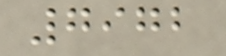7972
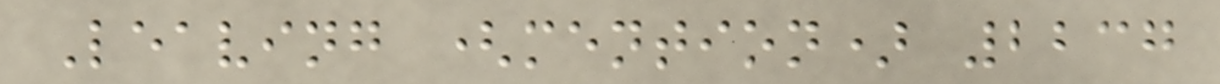Leaving (mention) 2237
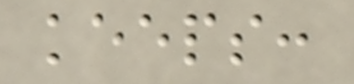keeps:
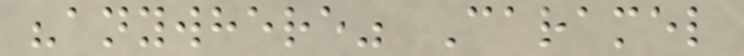"anywhere" Caramel
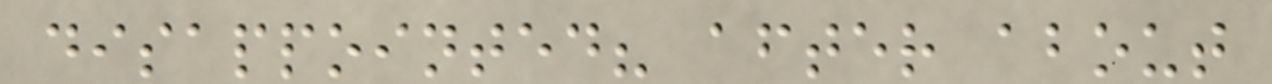disappointed? after about
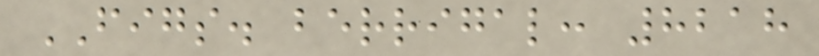FIGS. berrigal: 8218
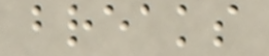breaks
